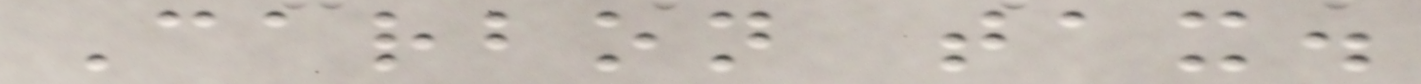Carbon tax.
